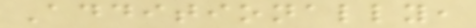Additionally,
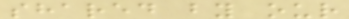shared by our
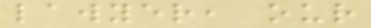lawyer, our
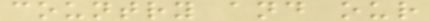country and our
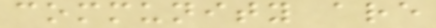community are
